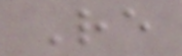Re
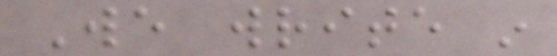We write in
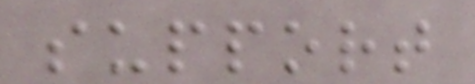support
